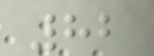82
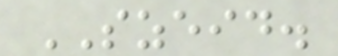SZEID.
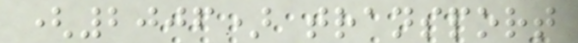(2006) transport
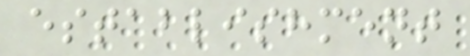establishment
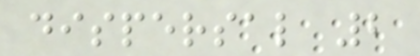dispersal 2
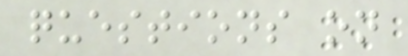questions on
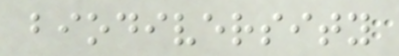biodiversity
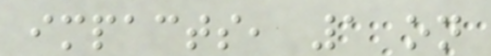impacts, 1 on
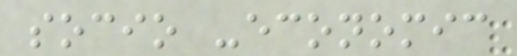socio -economic
